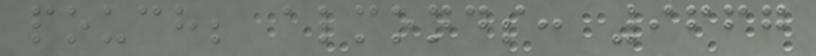pouch; almonds: 9667
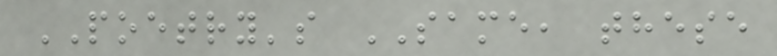POETRY's SAME, these
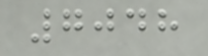7048
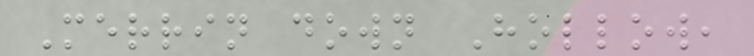Merrin down Hollow,
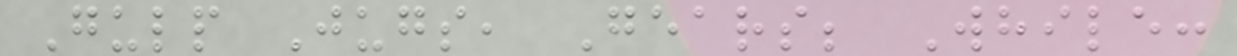Gulp Jugs, Gears; While:
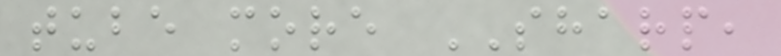tube more SHARP,
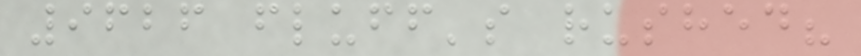9626 fluff's rushed?
